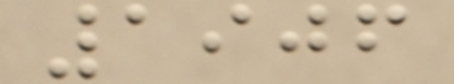1906
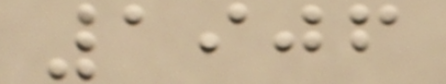1906
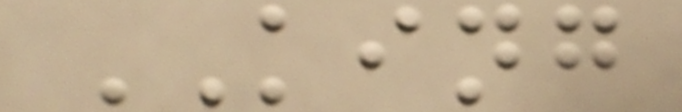KING
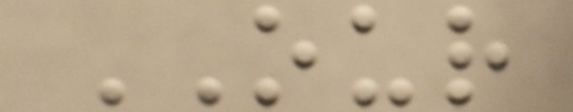OUR
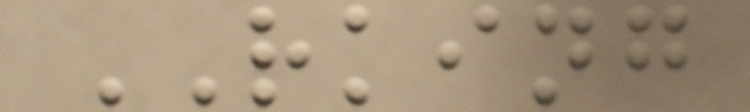RKING
